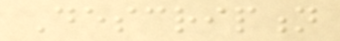Description
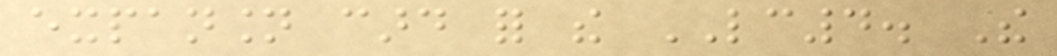expansion card for the LC4. The
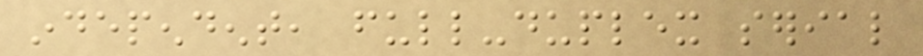independent, full-duplex serial
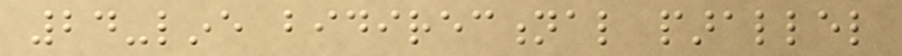24-line bidirectional parallel
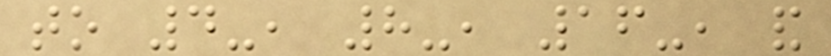to 4-, 8-, 16-, and
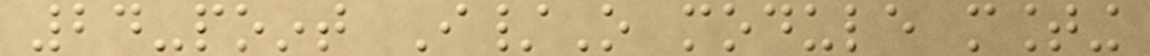24-point I/O module mounting
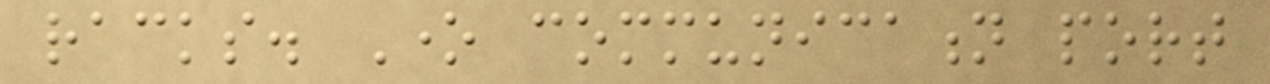racks. One communication port
